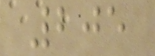205
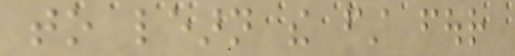to learn the first four
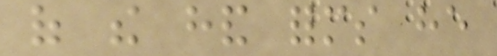of the hand forms he
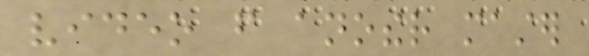video from another master
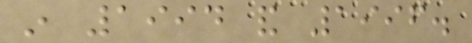in 1994 and 1996.
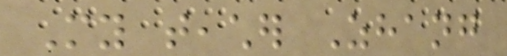My teacher Zhang
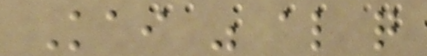Kai was also quite
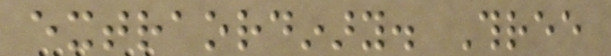extraordinary. Three
